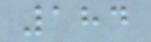184
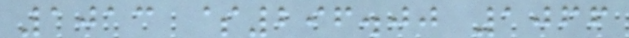1013 $296.00 1066
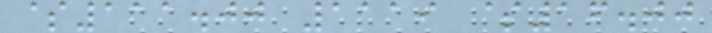$111.00 1119 $16.00
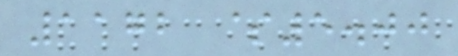1172 $5.00
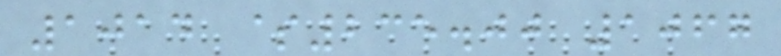1014 $235.00 1067
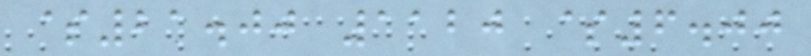$21.00 1120 $6.00
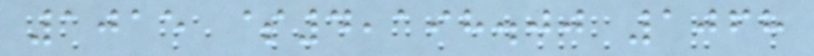1015 $4,198.00 1068
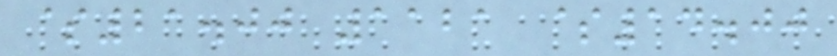$21.00 1121 $14.00
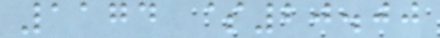1174 $20.00
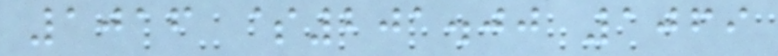1016 $201.00 1069
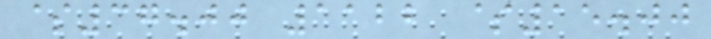$37.00 1122 $15.00
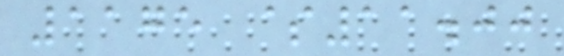1175 $11.00
